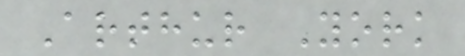Arthur York
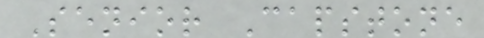Senior Capstone
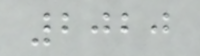2020
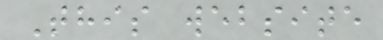This website
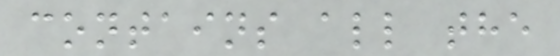contains all the
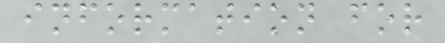information for
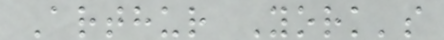Arthur York's
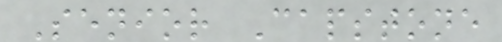Senior Capstone
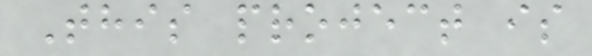This project is
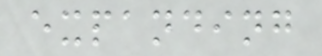expanding
